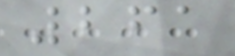261
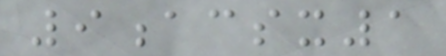9acsx1
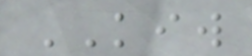KIW
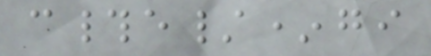c#e/*gi
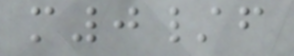m0/f
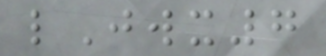lJwx7
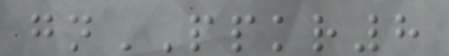gnPPKR8
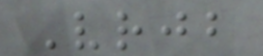Vrjb
